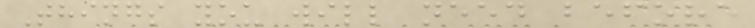Things you will need before
